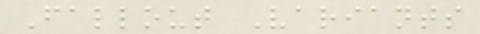Fallout Variants
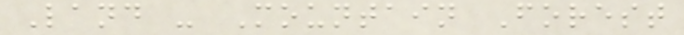Land - Mountain Forest
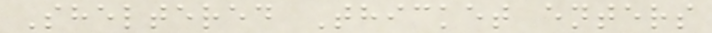Sheltered Thicket enters
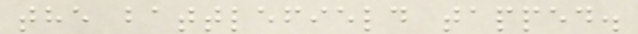the battlefield tapped.
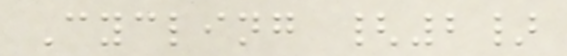Cycling {2}
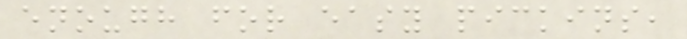enough for easy pickins,
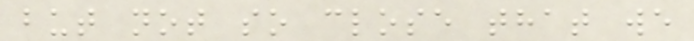but not so close that we
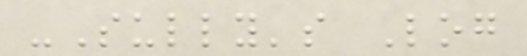-Sully's Log
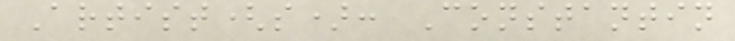Artist(s): Constantin
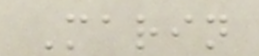Marin
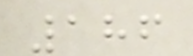186
